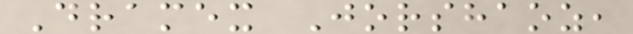Dramex Jorshaoz,
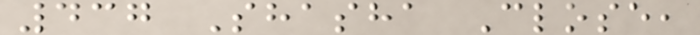437 Shasha Close,
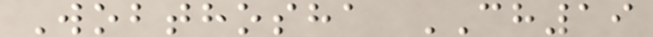Wobthosha CH19
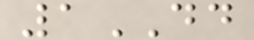1DD
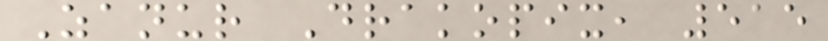Zanur Drakopix, 515
